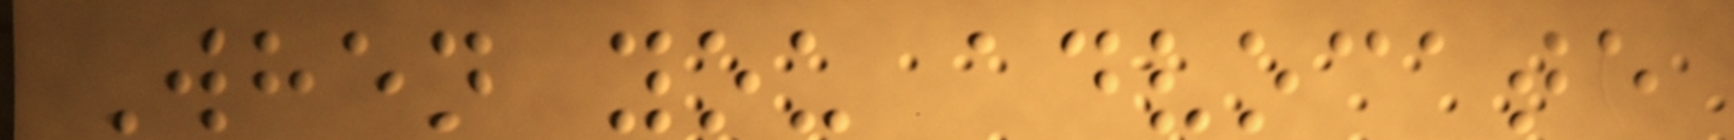When you advocate
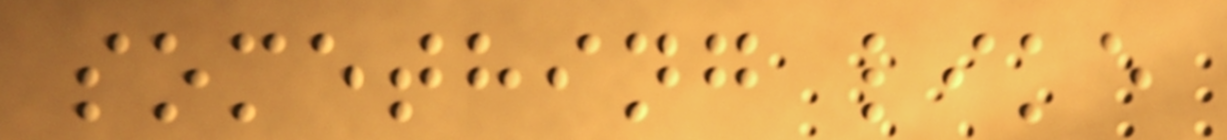something like
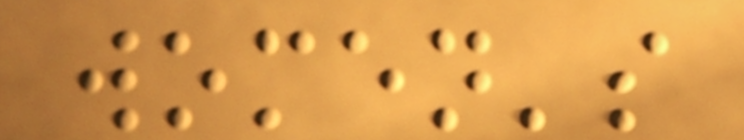women's
